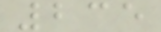235
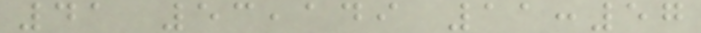41 53,149 11:57
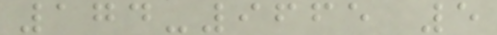174-9665 5
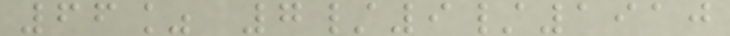66% 7/9/1910
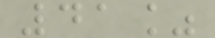41%
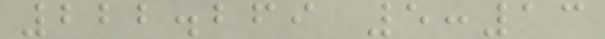222.269 5:13
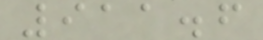911.6
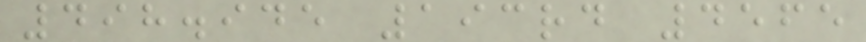498.945 193rd 4565
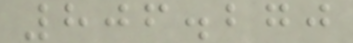806.270
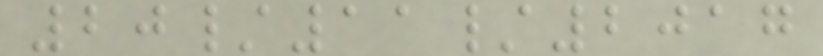20/11/2017
